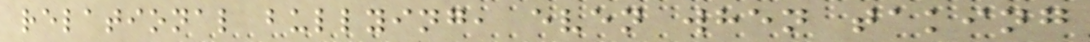relational bullying, even when taking
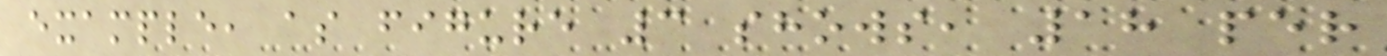example, as figure 3 shows, 18 per
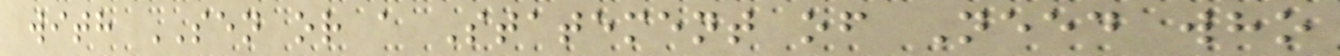with SEN or a Statement of Need who
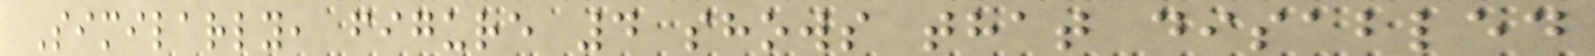Similarly, figure 4 shows that disabled
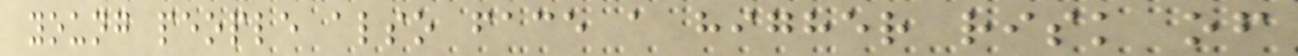young people also face a higher risk of
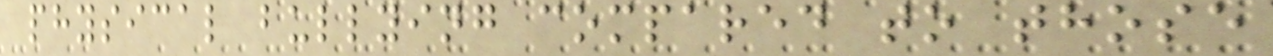physical bullying compared to those
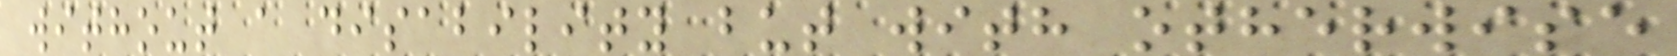without a disability but with otherwise
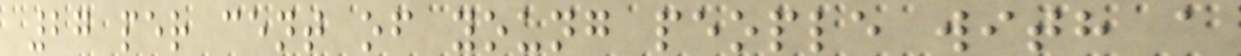27 per cent of young people with a
